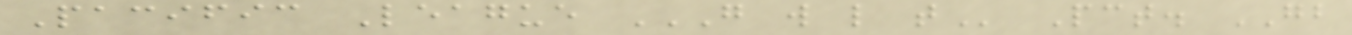Pacific League G W L T Pct. GB
